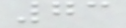73
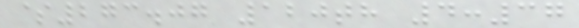$273.07 120th 4:37
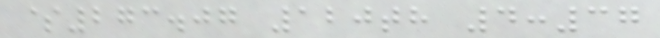$273.07 120th 4:37
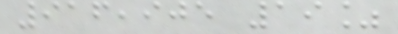916,905 19%
